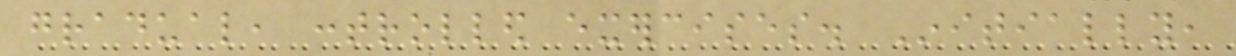gradual, controlled exercises. Initially,
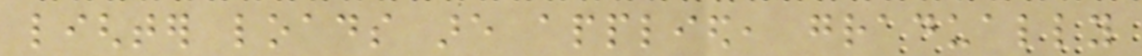lighter loads are applied, gradually
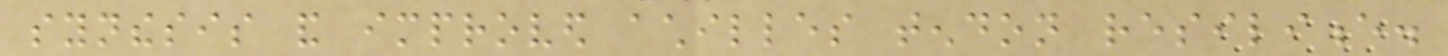synthesis and improved achilles tendon resilience.
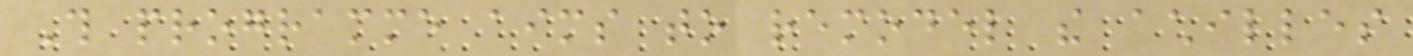This programme aims to remodel the achilles
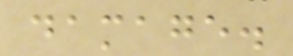damage.
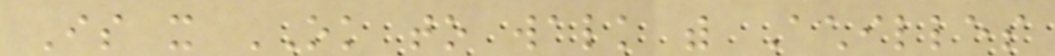Is it OK to walk with Achilles
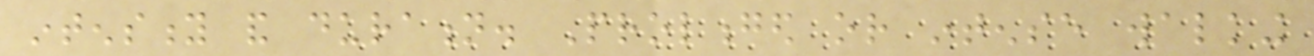intensity and duration. Prolonged or intense walking
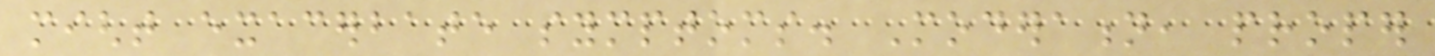might exacerbate symptoms. Moderation, proper
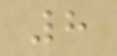8
